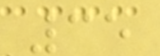35
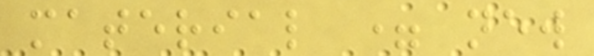material = new
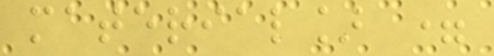material] =
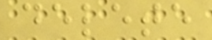delete
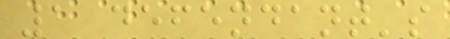1 defendant's
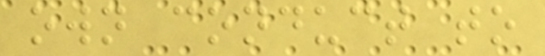own conduct to
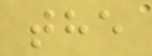the
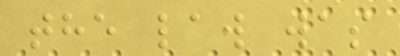the law was
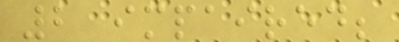2 impaired;
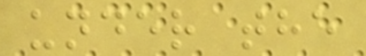under the
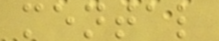mental
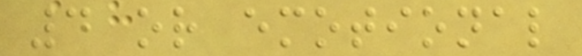4 or emotional
